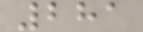281
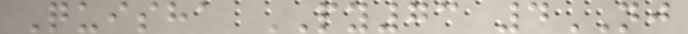Quisha PY73 4NJ
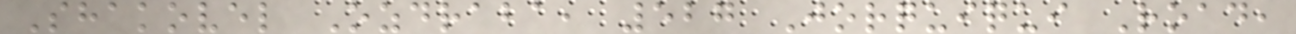Shakovel Ozdraba, 527 Jorquiqui Road,
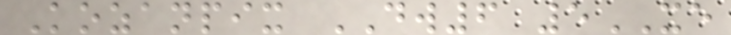Kozanpix DW6 5XE
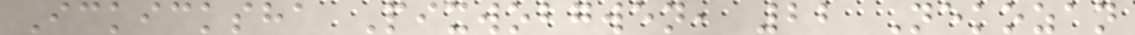Ickicksha Pixwobgwen, 22 Nekozan
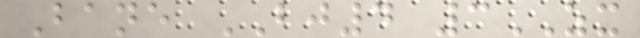Bane BJ4 3ZX
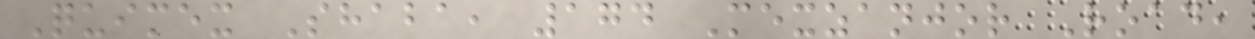Quimex Shaba, 174 Mexzanjor Road,
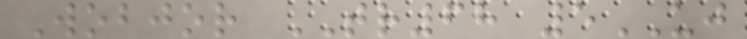Wobjor TR68 5UJ
